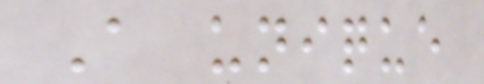A unique
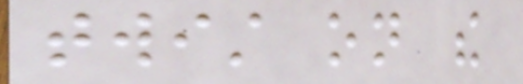twist on the
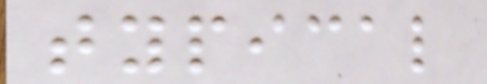typical
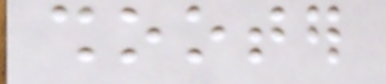shooter
